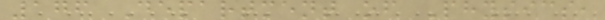176 Department of Physics,
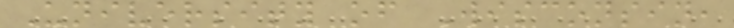University of Wisconsin,
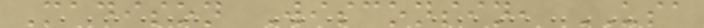Madison Wisconsin, USA
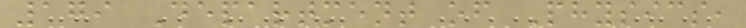179 Department of Physics,
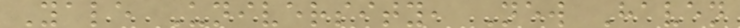Yale University, New Haven
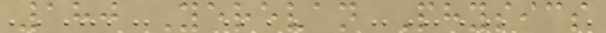180 Yerevan Physics
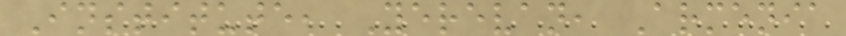Institute, Yerevan, Armenia
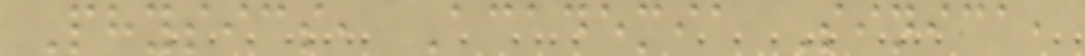Physics, Academia Sinica,
